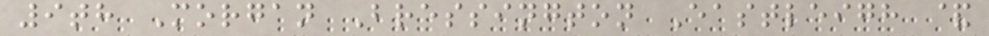9th Morgan Bressington Eastleigh &
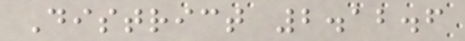District 2.12.6
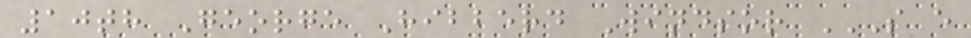10th George Hibberd Windsor S E
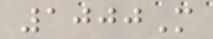1000M
